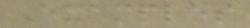Examples
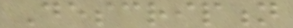Description
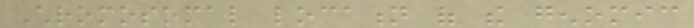Chromosomal location of the genomic
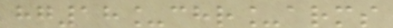hg18_chr_arms
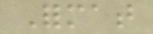Format
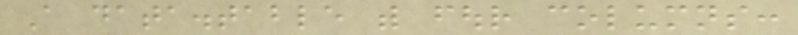A data.table with four columns:
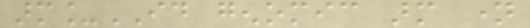arm_ID genomic arm name
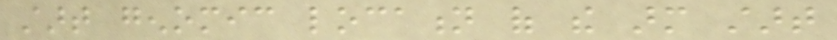start genomic location of the arm start
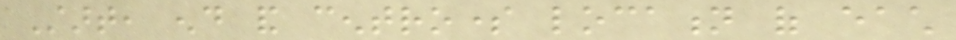Start, end and centrosome location of each
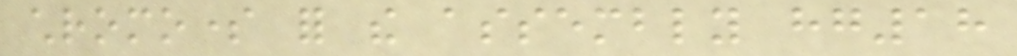chromosome for the assembly hg18
